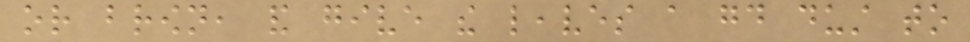or brown, and give the leaves a good dust to
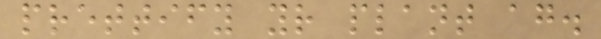prettify your plant again.
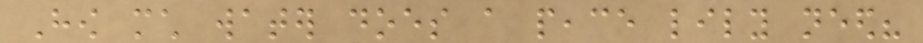How much water does a peace lily need?
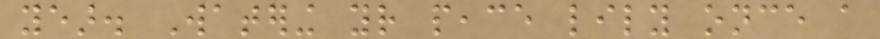year. Watering your peace lily once a
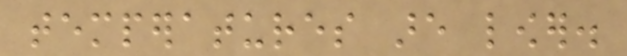temperatures are lower.
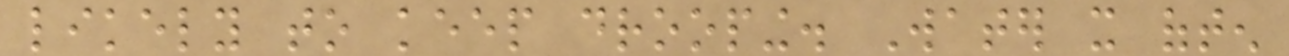likely to keep drooping. Water it often
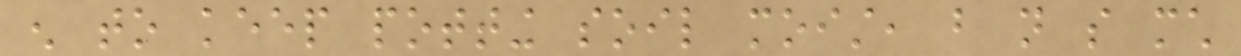enough to keep potting soil moist, but not so much
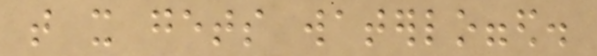that it gets waterlogged.
